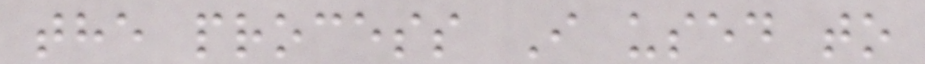the process I used to
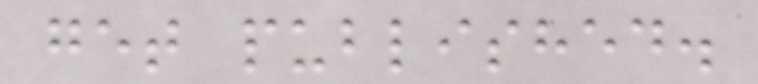get published.
